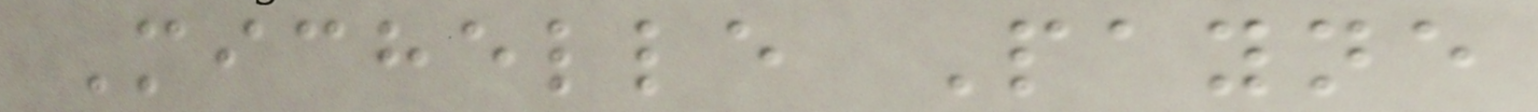Michelle Payne
